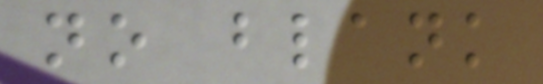no blank
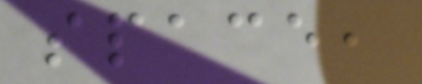space,
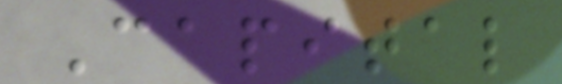Capital
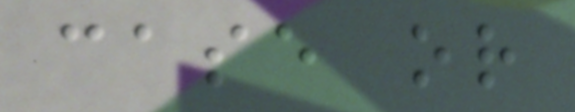case or
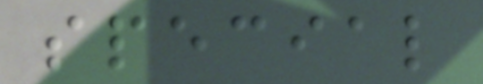special
